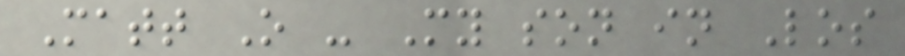Matt O - My son in Los
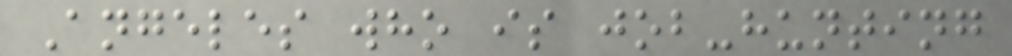Angeles who is job-hunting
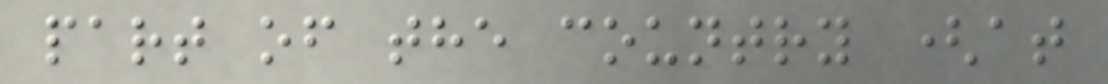part of the country (at
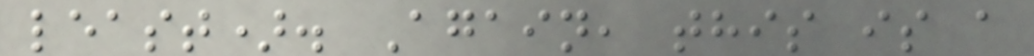least). Again, this is a
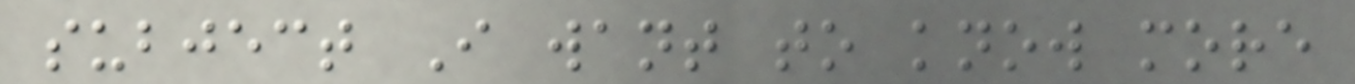subject I want to know more
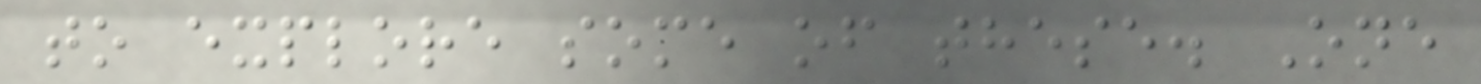to explore some of these. One
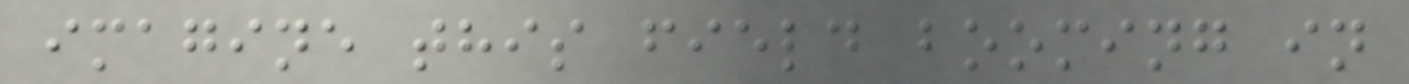imagine this field booming in
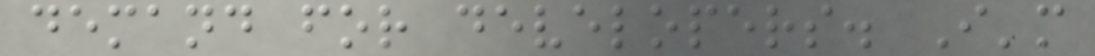demand for developers. I'm
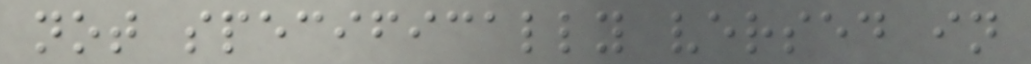not specifically versed in
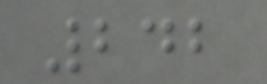242
